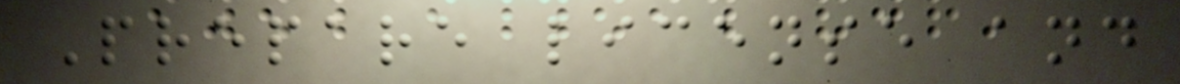Prepare license and
